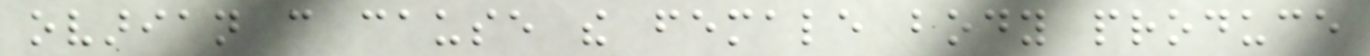ovarian can cause the female body produce
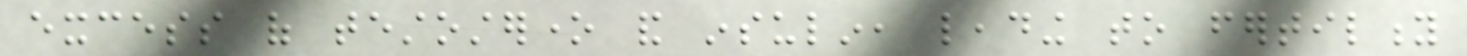excess of testosterone and insulin, leading to fertility
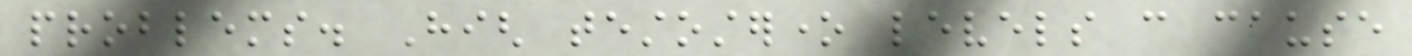problems. High testosterone levels can cause
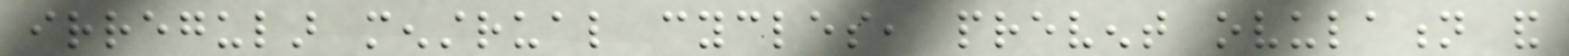irregular menstrual cycles, prevent ovulation and
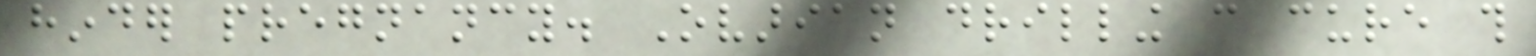hinder pregnancy. Ovarian drilling can cure this
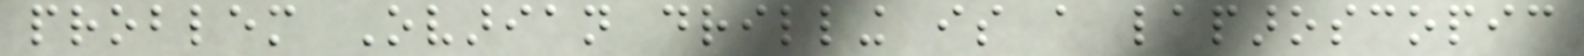problem Ovarian drilling is a laparoscopic
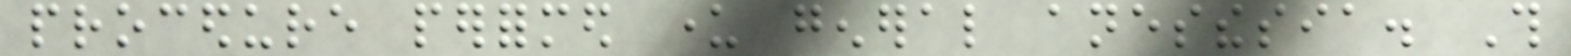procedure performed under general anesthesia. This
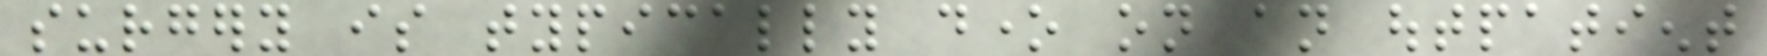surgery is typically done on an outpatient
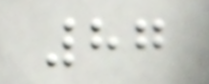87
